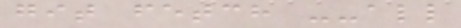git fetch --all
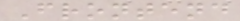Frontend
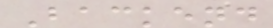Backend
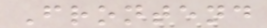Frontend
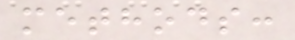methods:
